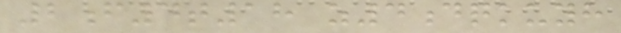2f4t18 z4dqkuyh
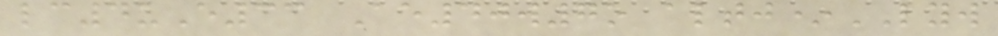lc4uE33 Ae40w7o altj*LYW
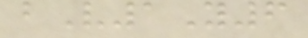bV1Y6
